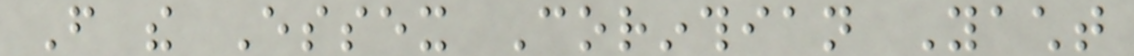From the Essex Corinthian Yacht
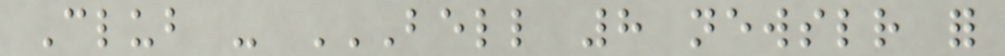Club - BELL 8 NEWSLETTER FOR
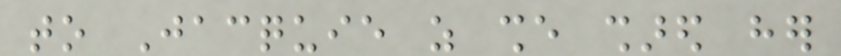to Jacquie as she shared her
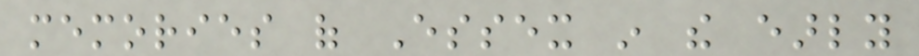memories of Essex in the early
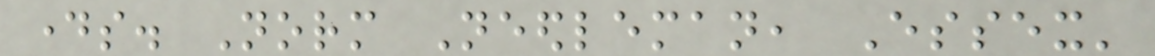days. Norm Needleman, Essex'
